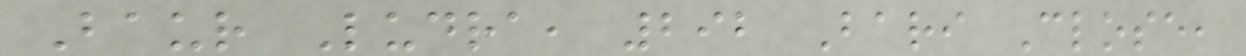Baur Ludra, 292 Bari Close,
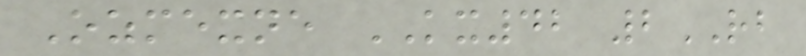Ozmexne KX42 2RB
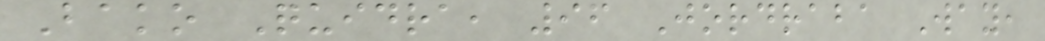Bako Quidra, 96 Jordraba Way,
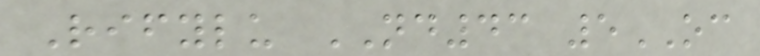Rifylu ND43 5OC
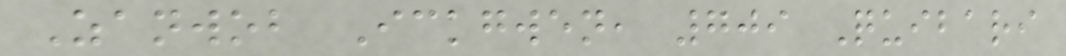Zanwob Ickgwen, 709 Quibari
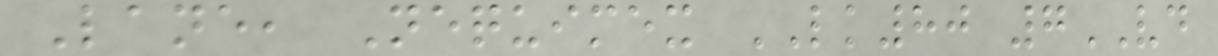Lane, Nequimex LK80 7VD
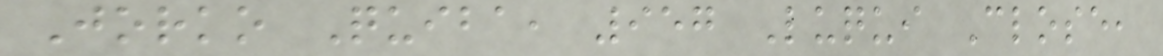Jorko Quiba, 957 Luqui Close,
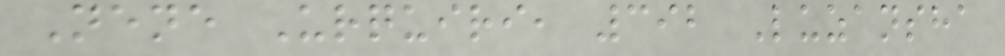Nene Urquiri, 392 Luzansha
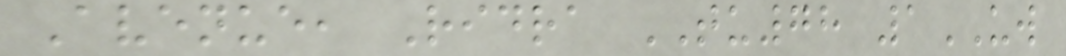Avenue, Ridra TU78 1UW
